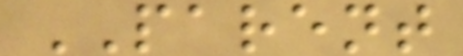PARENT
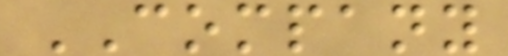COMPANY
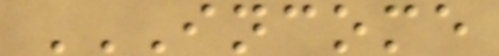INCOME
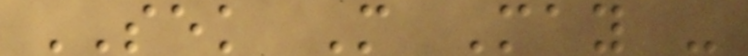SEK M May -
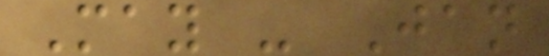May - Jan
